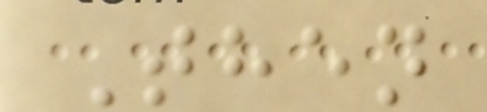Then
